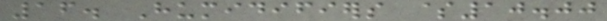16. Humidifiers $10.00
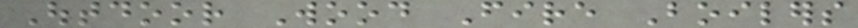Outdoor Wood Fire Boilers
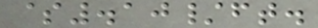$.10/ft.
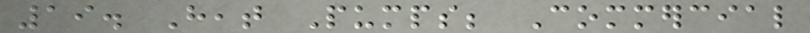19. Heat Pumps; Commercial
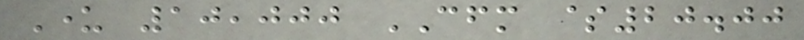Under 10,000 CFM $20.00
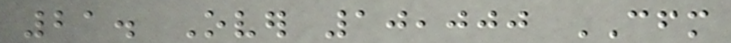21. Over 10,000 CFM
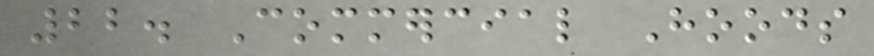22. Commercial Hoods
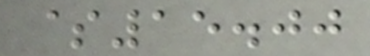$15.00
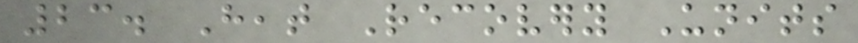23. Heat Recovery Units
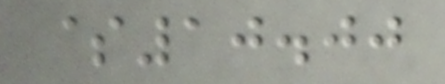$10.00
